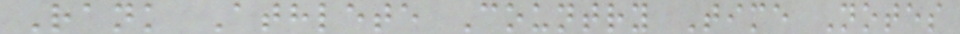Rank Athlete Country Time Notes
